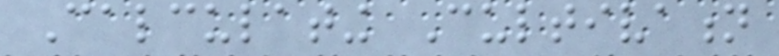Calculating Cultivation
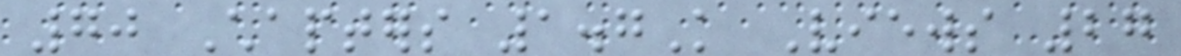70 Chapters 1.7K Views 27
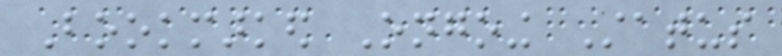Bookmarked Ongoing Status
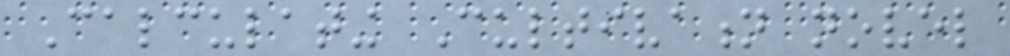Calculating Cultivation novel
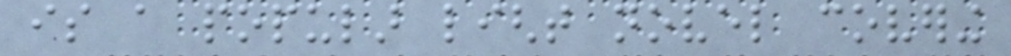is a popular light novel covering
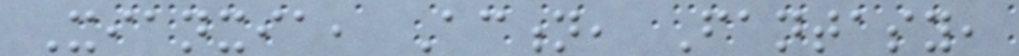Xianxia, Action, Fantasy,
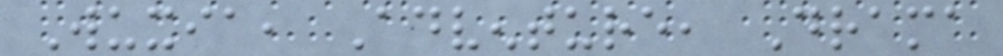Wuxia, Adventure, Drama
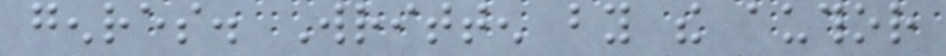genres. Written by the author
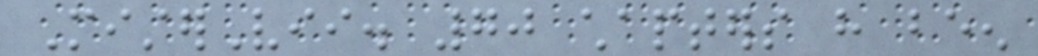MisterVii. 70 chapters have been
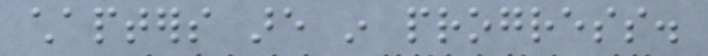chapters are in progress.
